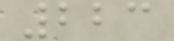223
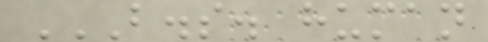B.S. HUMAN
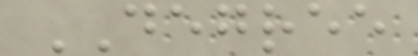DEGREE
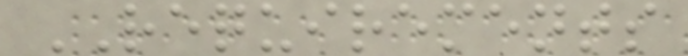REQUIREMENTS
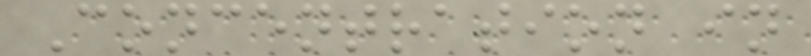Concentration in
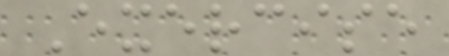Exercise
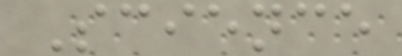Science
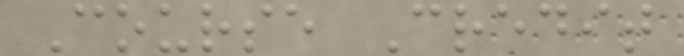Course Credit
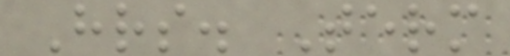Hrs. Term
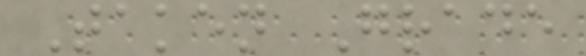Taken Grade
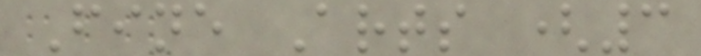Fine Arts (3
